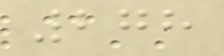278
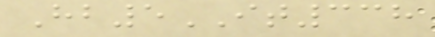Hb5IT338
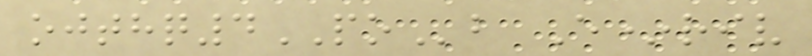ojthq4POb E*riv
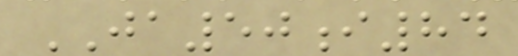JA50i84
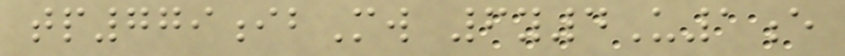tp779ibMw 6y4U1e
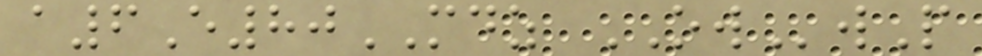a6E80MDZ OWwP
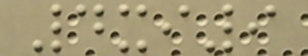4xi9
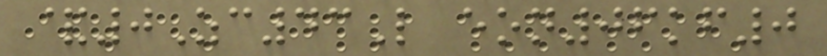&0Zc43L eon06kf0
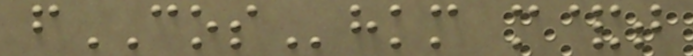fCOShkm m&t
